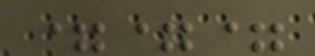===
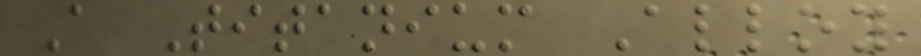A Titanium Alloy
